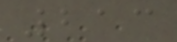213
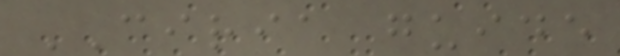CIRIA guide
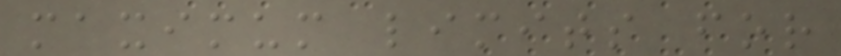maximum limits for
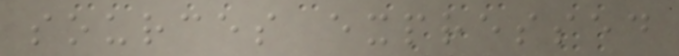sources expressed
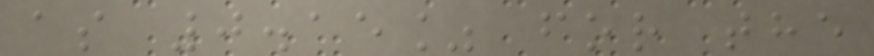as 0.15% for the
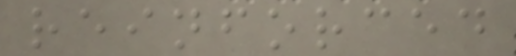reinforced
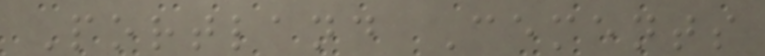Portland Cements
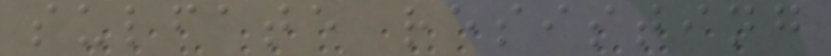sulfate resisting
